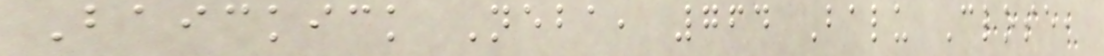Baickick Neba, 764 Balu Close,
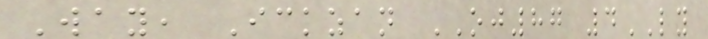Way, Ickzan OJ87 4LY
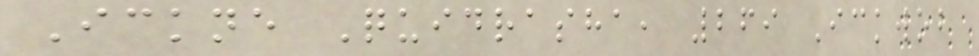Ickne Quidrasha, 269 Ickwob
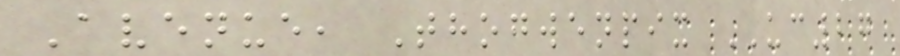Avenue, Thogwenpix UC27
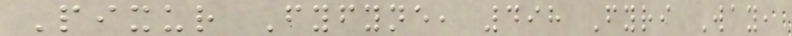Pixur Fyfyne, 498 Fyri Way,
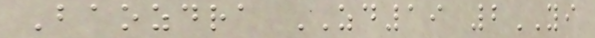Baozdra ZD19 2YI
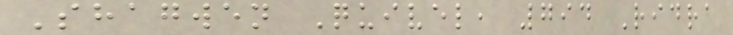Shagwen Quivel, 794 Ridra
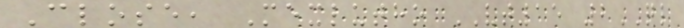Close, Mexlutho VT15 2QL
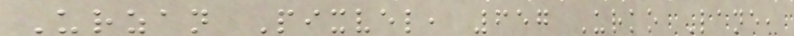Urzan Pixvel, 657 Urko Lane,
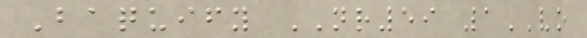Baquify NR59 1VO
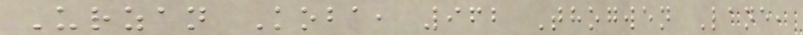Urzan Koba, 962 Thogwen Lane,
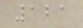121
